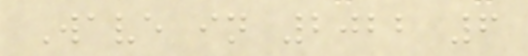Wave in 2022 6
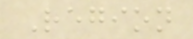Region
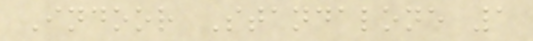Indoor Standalone 1
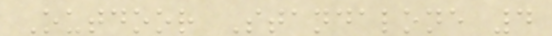Outdoor Standalone 4
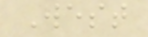West
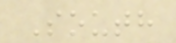South
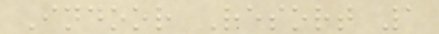Indoor Resort 1
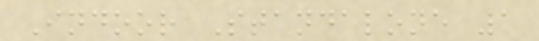Indoor Standalone 1
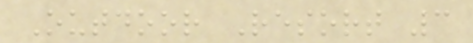Outdoor Resort 3
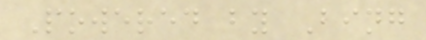Powered by Bing
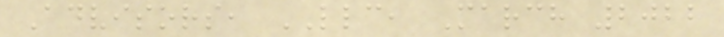Advisors, LLC, March 2022
